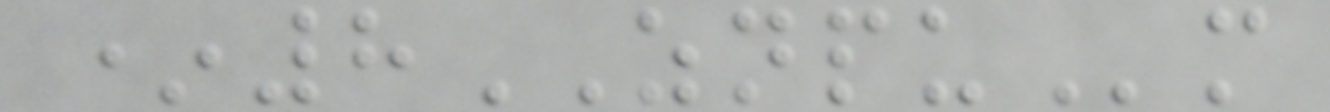*8ZNPUm
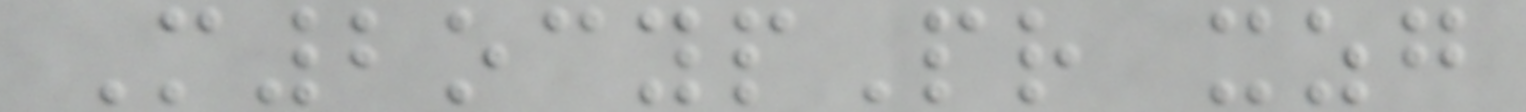M2ocypPr xzg
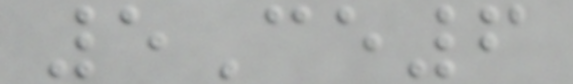5Ce6
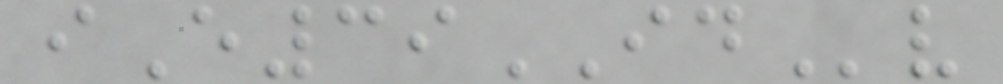iE39IDv
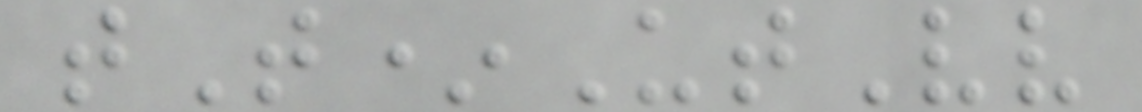tT*UtVv
